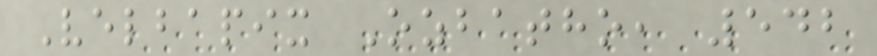Velbapix Ozbatho, 542
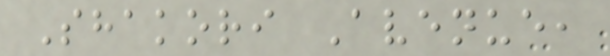Shakori Avenue,
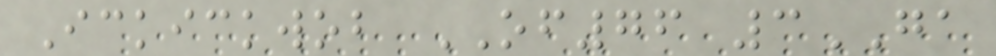Ickickwob OF76 3GA
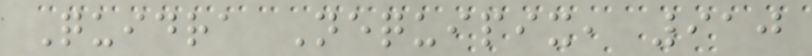Quidra Nequipix, 910
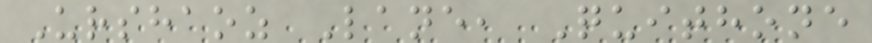Urshaoz Lane, Quithone
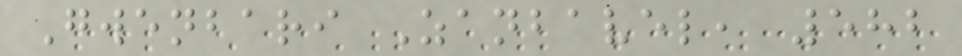Gwenbari Zanbavel, 582
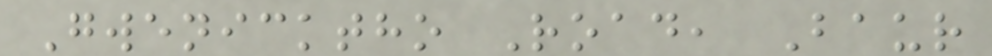Gwenicktho Road, Baur
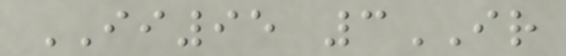II95 3IR
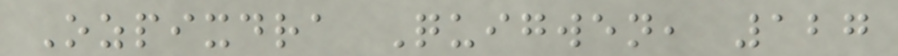Ozpixdra Quigwen, 127
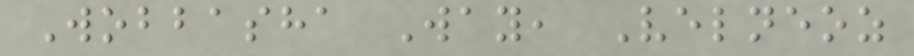Wobbasha Way, Velneoz
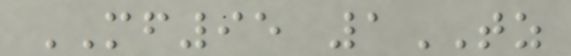MF95 1TZ
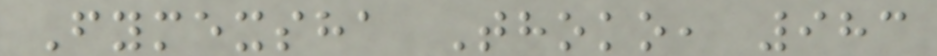Fymexsha Thoko, 983
